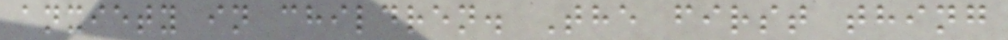anxiety in children. The first thing
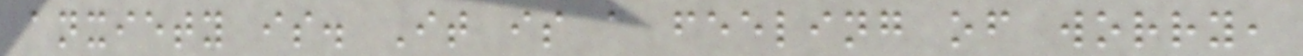anxiety is. It is a feeling of worry,
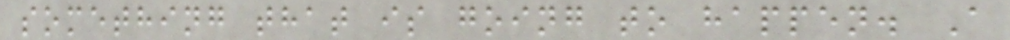something that is going to happen. A
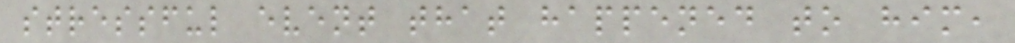stressful event that happened to him,
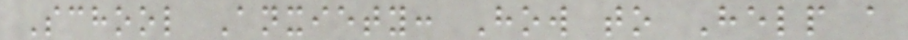School Anxiety: How to Help a
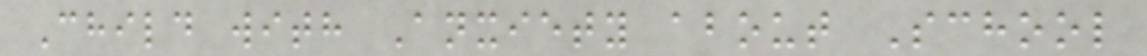Child with Anxiety about School
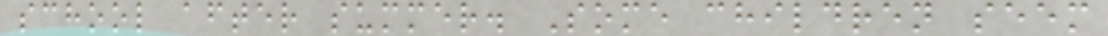school after summer. Some children seem
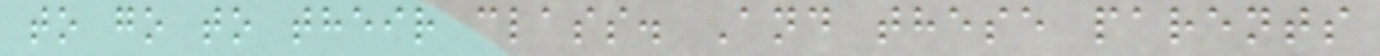to go to their class. And these parents
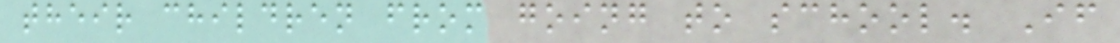their children from going to school. If
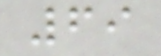69
